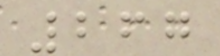267
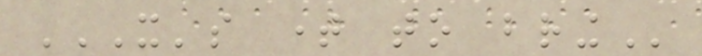IT'S TIME TO BRING
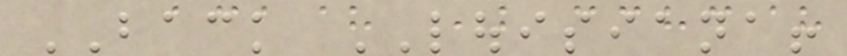BACK LOUISIANA!
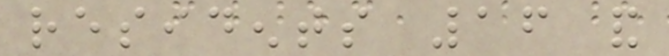residents 16 and
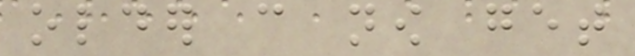older can now get
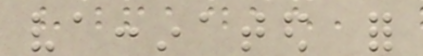vaccinated for
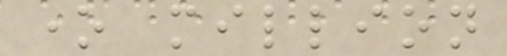one million
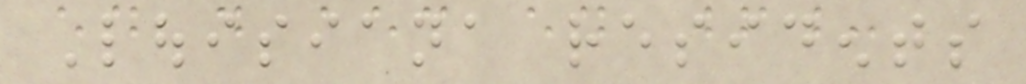Louisiana residents
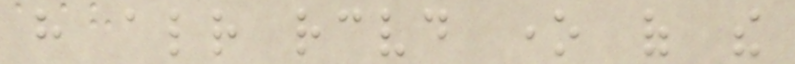have already received one of the
